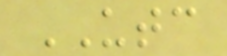UTC
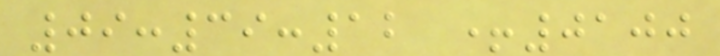09:39:12 +0100
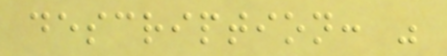description: "
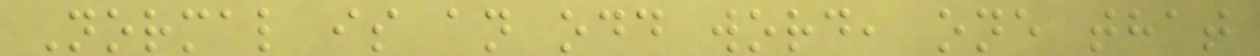Normal is an odd word, one that
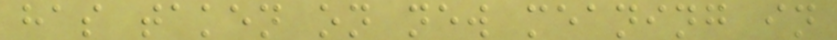has taken on new meaning in
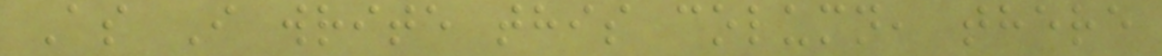As I write this column, there
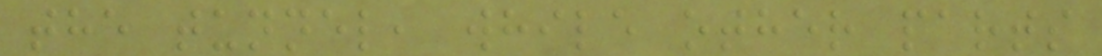the tunnel, while other parts
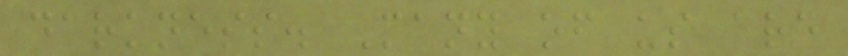darkness. Many of us are
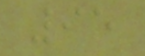95
